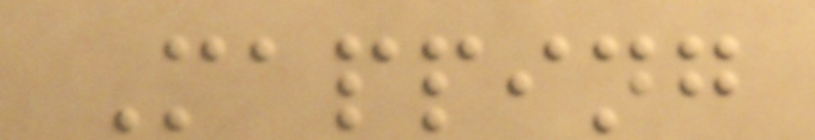Mapping
